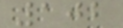102
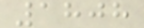1808
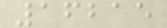16215
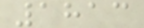1813
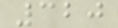320
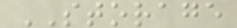STORAGE
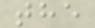the
